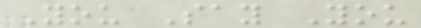You Say You
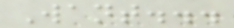Want...
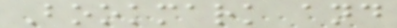Bookmark and
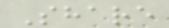Share
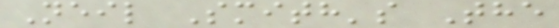Neil Smith's The
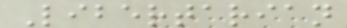Libertarian
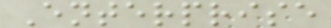Enterprise
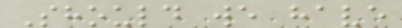Should we have
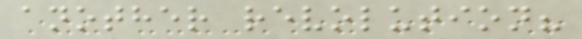another revolution?
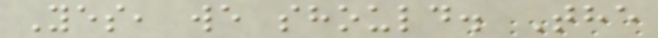Yes, we should. The
